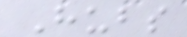Hubs
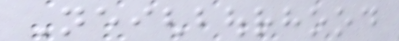Neighbourhood
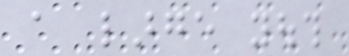a large youth
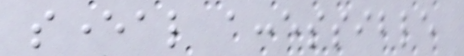several accessible
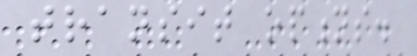transit options.
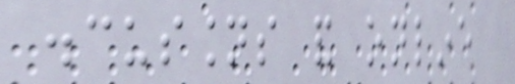discussions and online
